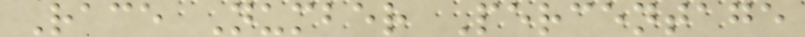Race Number Percentage
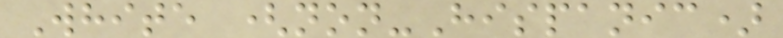White (non-Hispanic)
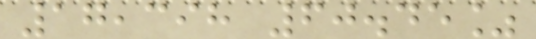17,398 60.45%
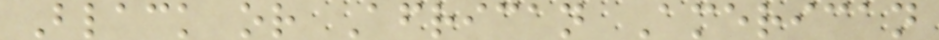Black or African American
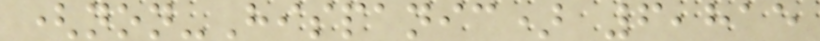(non-Hispanic) 6,815
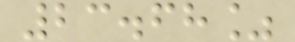23.68%
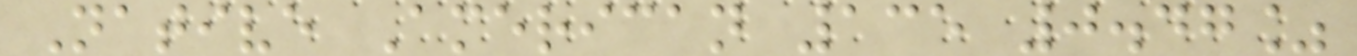Native American 135 0.47%
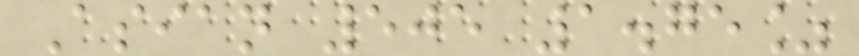Asian 505 1.75%
